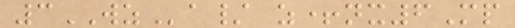3WZa/ z+nx6Mp
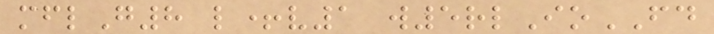mflG8 l+v1 w5rlIoFD
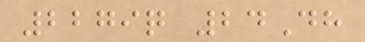2279q 24Dh
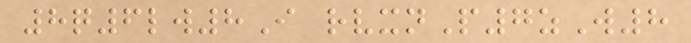8q6lw8I rvxnP7zW8
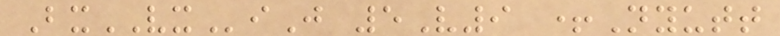BxVXiJ 5V9 +Nyutt
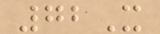72X
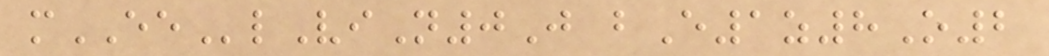mEElViN0J bE1z8O2
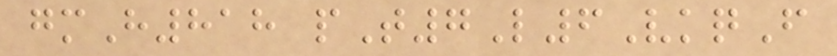gmH818 pT7L6VkqF
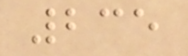235
